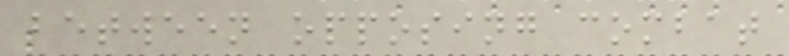between opposing combat
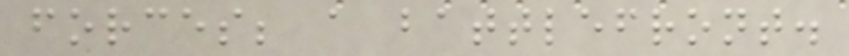forces; a battlefront.
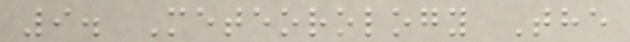9. Meteorology The
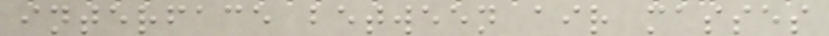interface between air masses
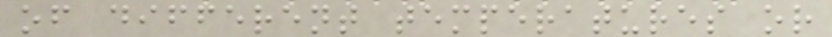of different temperatures or
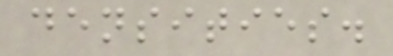densities.
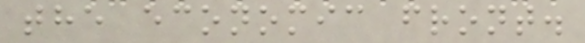the economic front.
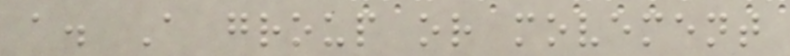a. A group or movement
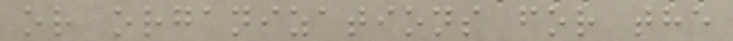or organizations for the
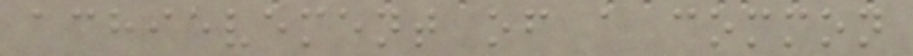achievement of a common
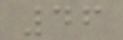46
